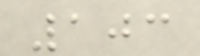103
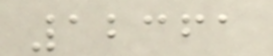12361
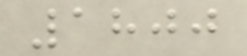1800
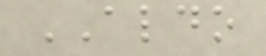ALDO
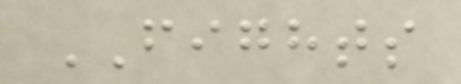FIGHTS
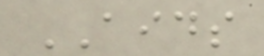AIDS
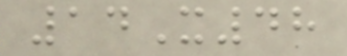14X48
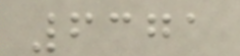6371
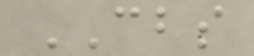CBS
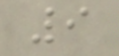9
